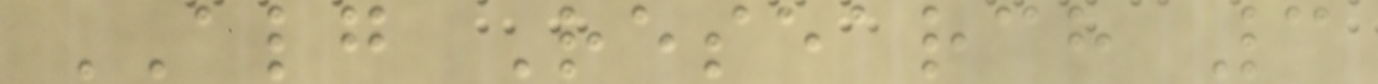ALG Research 3
